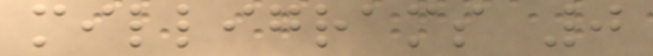milligrams 0
